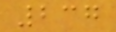237
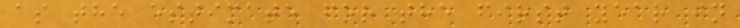as the estimate for the first year in
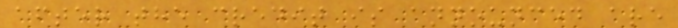after the credit is announced are
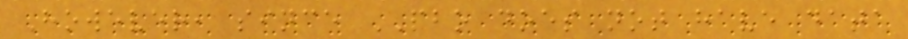However, since PBO does not have data
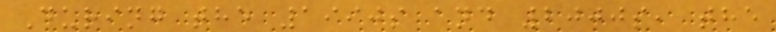During the 1990s and 2000s, the
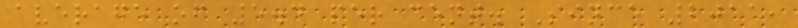average of 5.4 per cent. Since 2011,
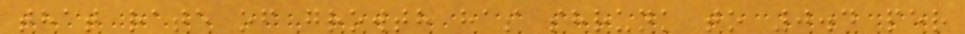that rate of growth has shrunk to 0.4 per
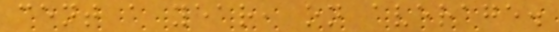cent a year, on average.
